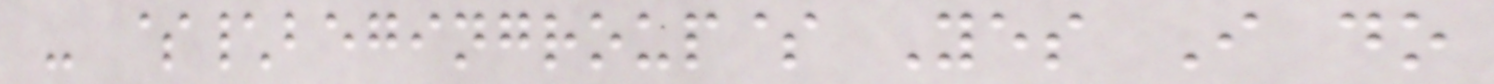- $\begingroup$ Yes I do
